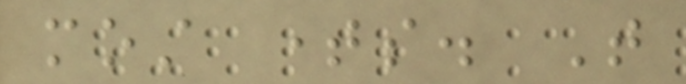most times. That
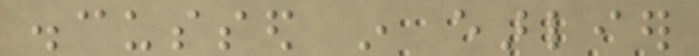discussed in earlier
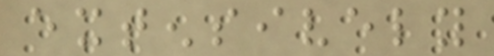extensively
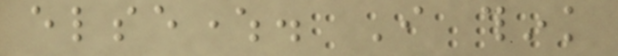elsewhere. I think
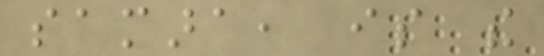samara, is the
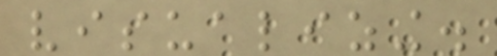visualizing.
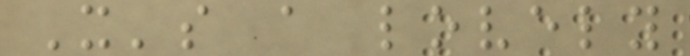It's a lovely
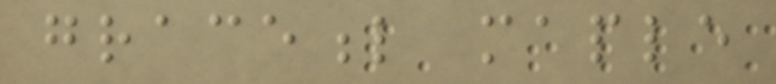graceful maple
